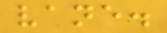vane.
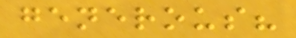generous?
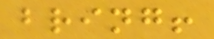bring!
